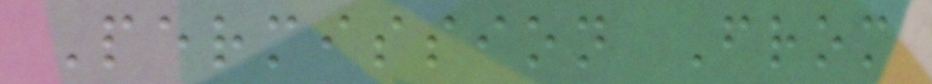Permission From
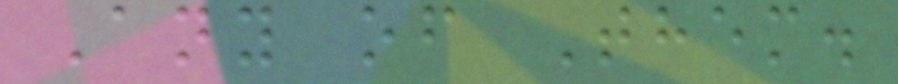Any of Them.
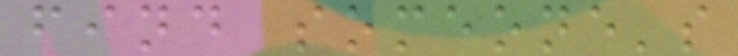find someone's
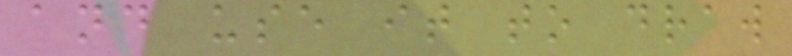and use it to draw
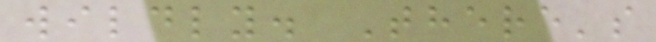wildly. There's
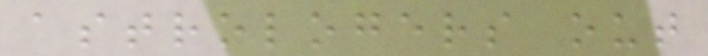astrologers out
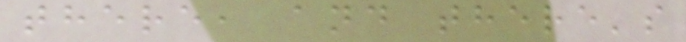there, and there's
